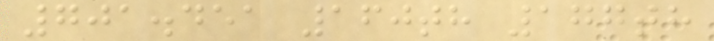701.451 160th 177th
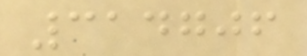314706
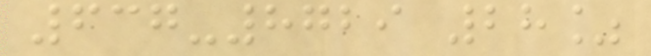637-8729 28%
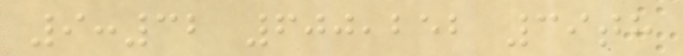9:32 600,252 39th
